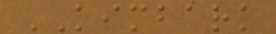KIMBARK
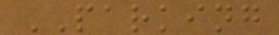PARKING
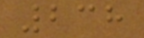238
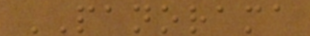PANORAMA
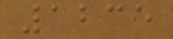1235
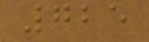725
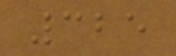325
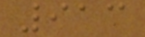913
